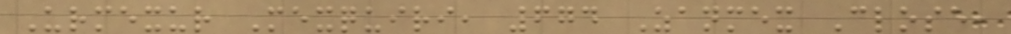Urmexur Mexquiri, 674 Zanmex Close,
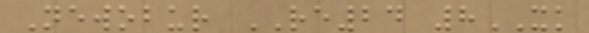Newobur RE24 8XK
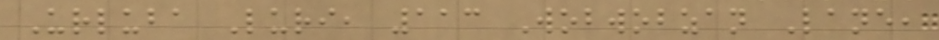Urluba Luri, 113 Wobwobzan Lane,
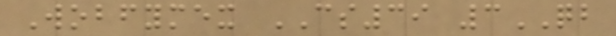Wobfymex CS39 3QB
